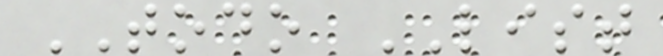TODO LIST
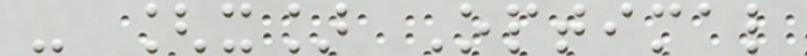- [x] Optimal
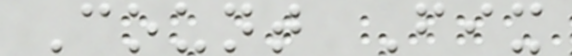Count Fix
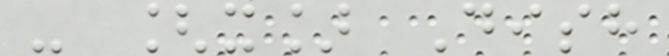- [x] Dish
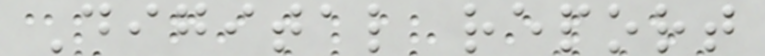Digital report
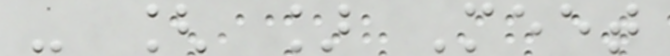- [ ] Meet
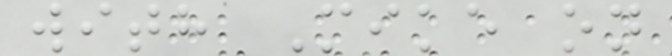with Mike on
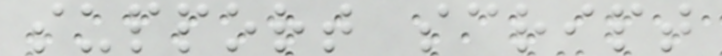support script
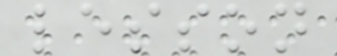lesson
